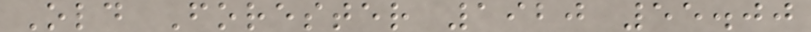Old Forester 1920 55.00
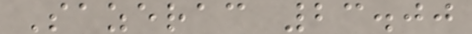Sazerac 23.00
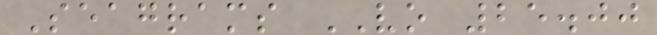Seagrams VO 25.00
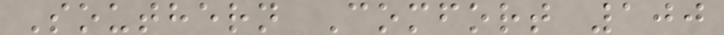Southern Comfort 100
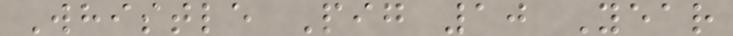Whistle Pig 10 Year
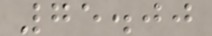75.00
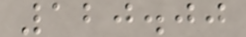120.00
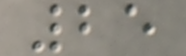25
